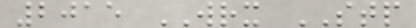2015 WRX STP
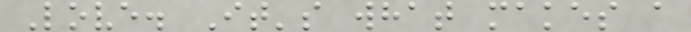Love. It's what makes a
